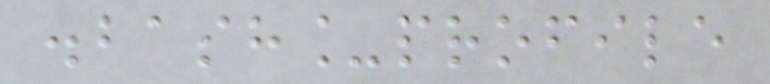.bash_profile
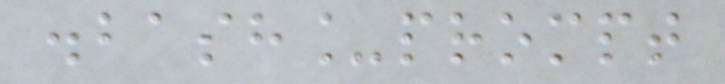.bash_prompt
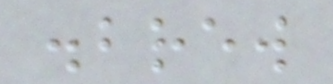.brew
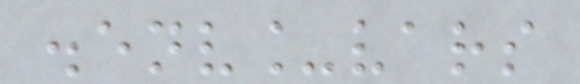.env_vars
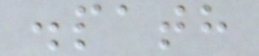.path
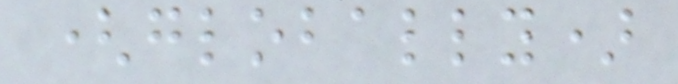(globally)
